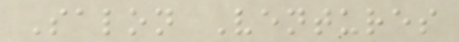Salon Ventures
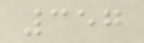357
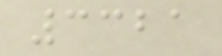3321
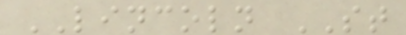LINCOLN ST
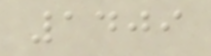1409
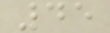45
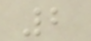2
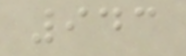943
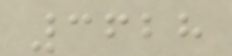3628
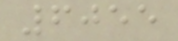6055
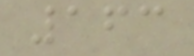163
